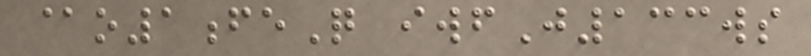@o1feQ iwfJ133ws
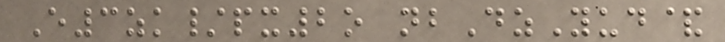E3zk/px2o nbDzYud&
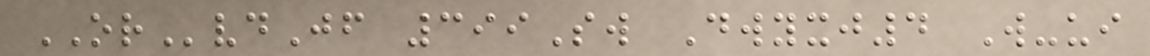ORvdJf 399Sw Dwyxj4 W-ui
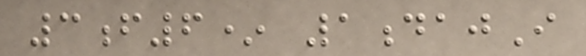3f6* 1dajI
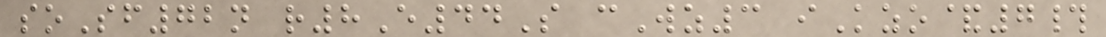soSf72n r8E44S cWz3 iKzo&7#
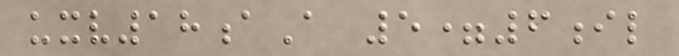uxv18aA 5=6il
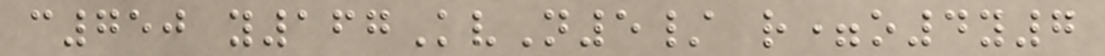c750 y167KvN5/ r=o4y7
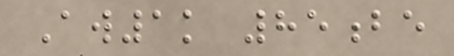Aw1k 85be
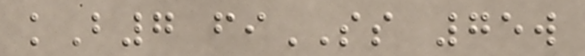kB7 fiSS 75w
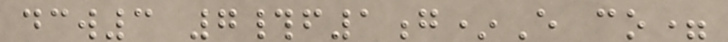dcw3 7#f1g*E co=
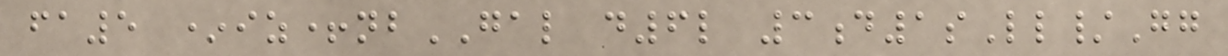fa5 *iz+nbGAL d6l 3d1sLl/Gg
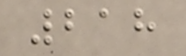218
